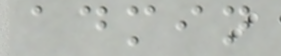admin
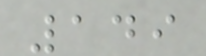149
